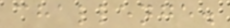challenge.
